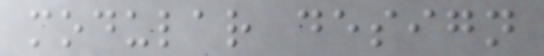modular design
